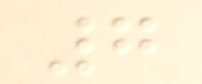7
